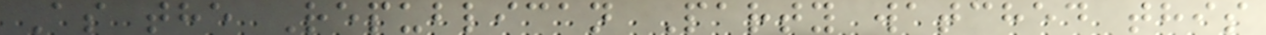As the Republican Party watched this
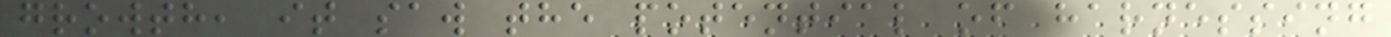growth, it saw the potential of harnessing
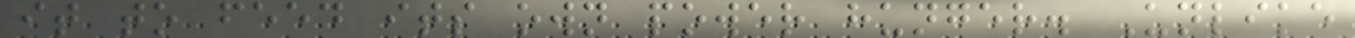it to feed its own power hunger. Unlike
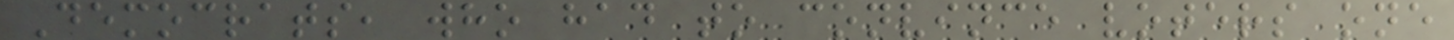Democrats, who had to convince voters one
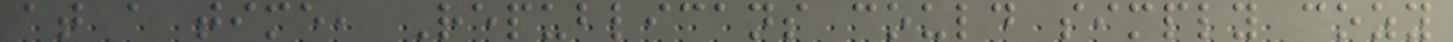at a time, Republicans could simply cozy
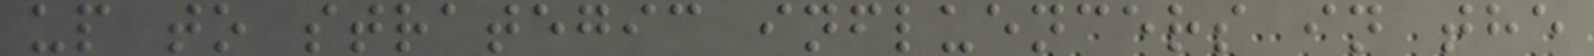up to strategic influencers in the
